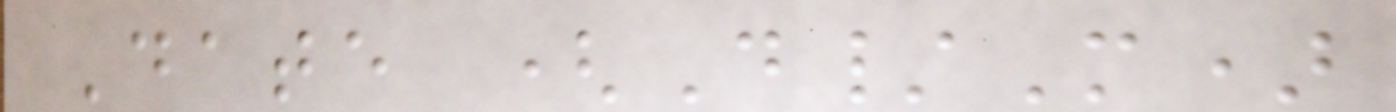Date (D/M)
